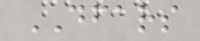DFARS
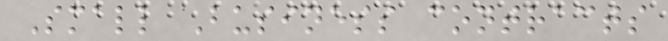Small Business contracts
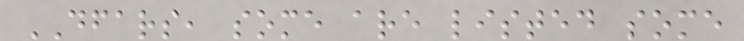DFARS, some are listed some
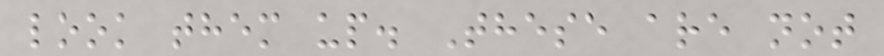look them up. These are not
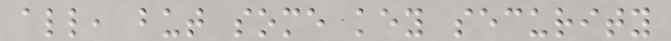all, but some key security
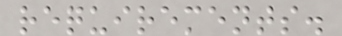requirements.
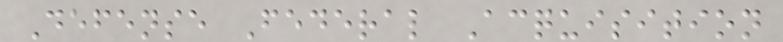Defense Federal Acquisition
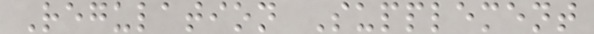Regulation Supplement
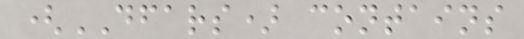(DFARS) contains
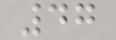47
